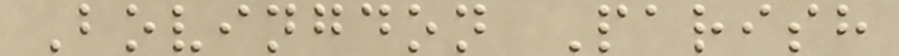Bovingdon Parish
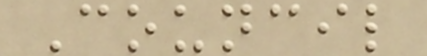Council
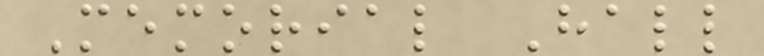Memorial Hall
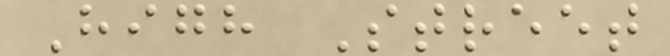High Street
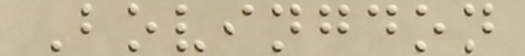Bovingdon
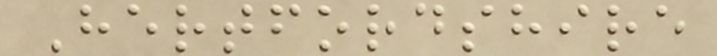Hertfordshire
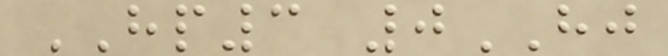HP3 0HJ
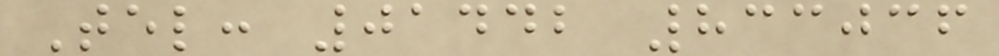Tel: 01442 833036
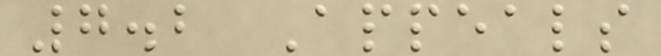7.2 Appeals
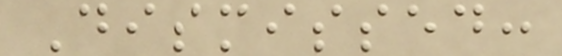Dismissed:
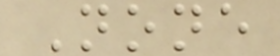None
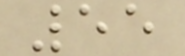55
